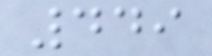449
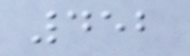452
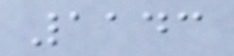1143
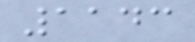1143
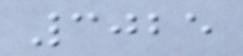3025
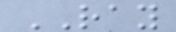RAY
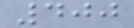400
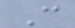C
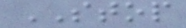STOP
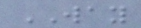WAY
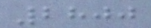2800
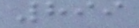899
